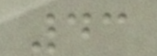43
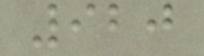920
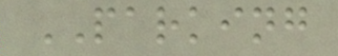PARKING
